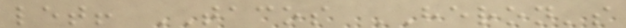let! TACOS HERON's
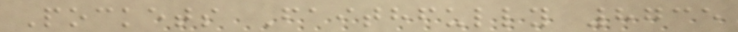Pockets Faithfully 8735
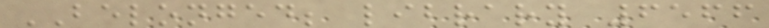BELONGED; library 6566
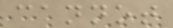cannot
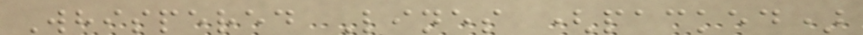Whispered Lines (packed)
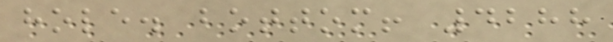hole. bottom! 4288
